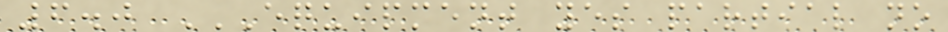6.0 EQUIPMENT YES PARTIAL NO
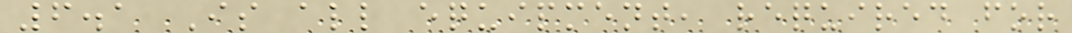6.1 Is all equipment, required for
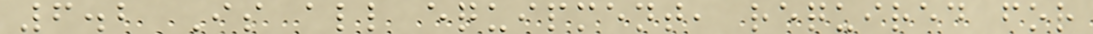6.2 Is all equipment, required for
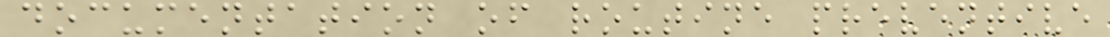documentation of routine preventive
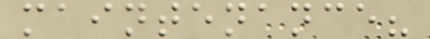maintenance?
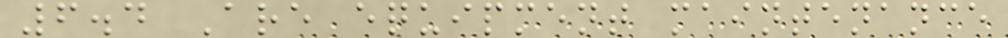6.4 Are equipment maintenance
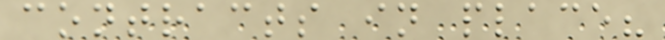contracts in place?
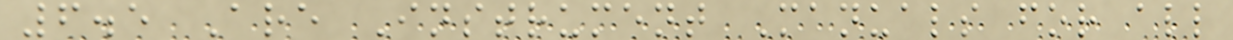6.5 Are Instrument Manuals for all
